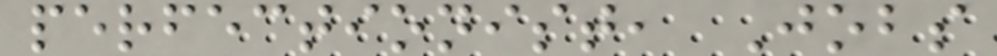perfectionist, Jobs
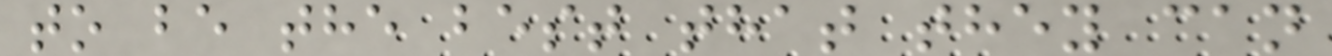to be the best that they can
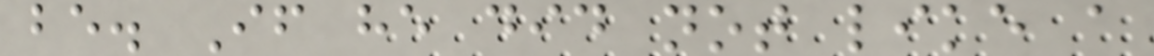be. If he did not like a
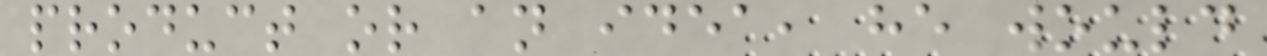product or an idea, he would
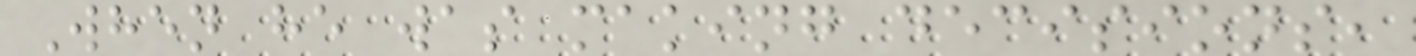When he was making decisions,
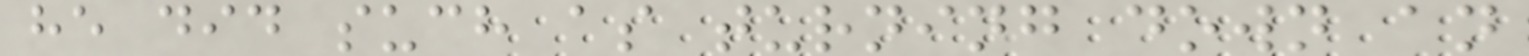he did such as turning down an
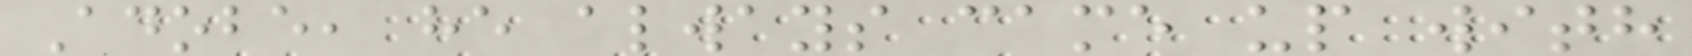Adobe, he always came up with
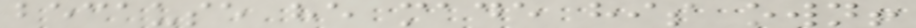because he made his own!
